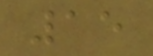15
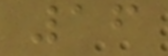16
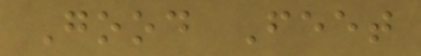Good Feet
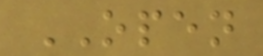OPEN
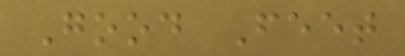Good Feet
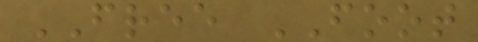FREE FOOT
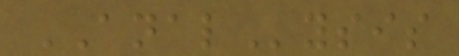ANALysis
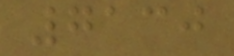7130
